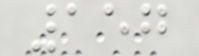157
